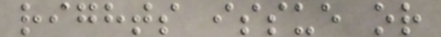rights issue or
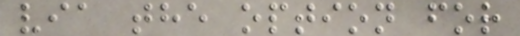via the option for
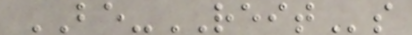BE-REITs
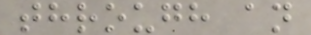through an
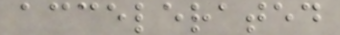accelerated
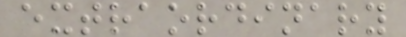extraordinary
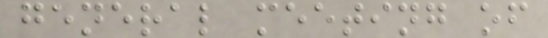general meeting of
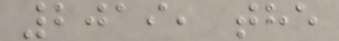2019, the
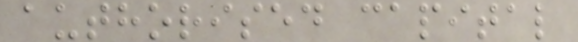authorised capital
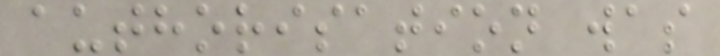authorisation was
